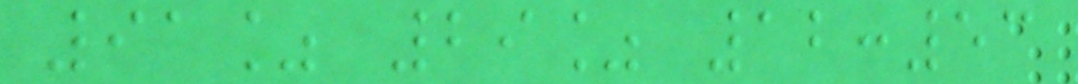91% 29% 12:53
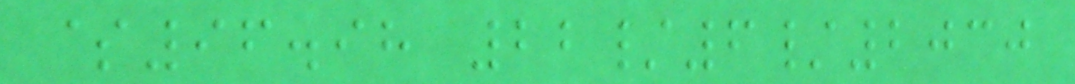$96.98 22/6/2030
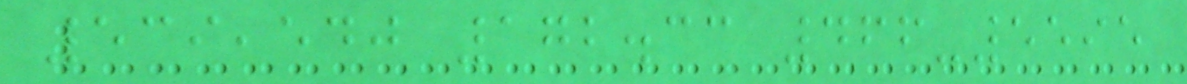539,540 172.33 466-5595
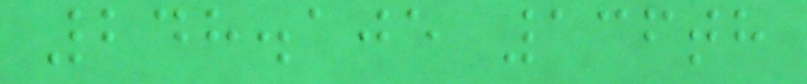248.105 136th
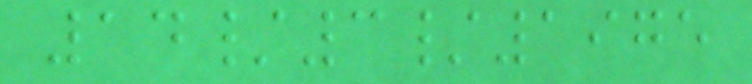14/3/1975
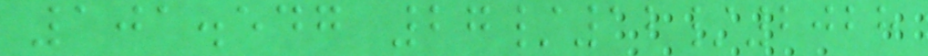101.547 27/12/2028
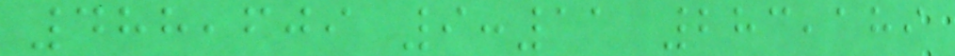488,609 9:11 283,189
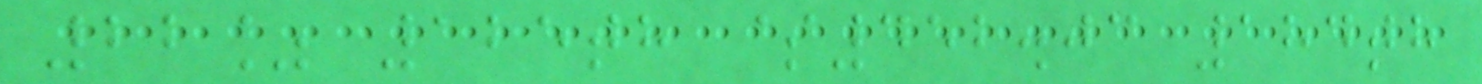22% 125th $452.03 184th
